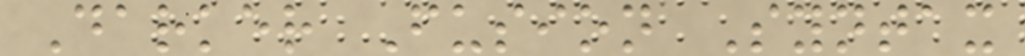Darker Fusion Syntax
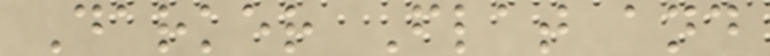Darker Flat and
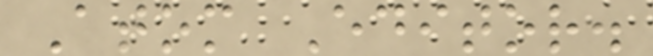Atom Editor.
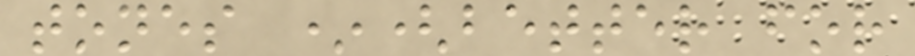tones *(better for
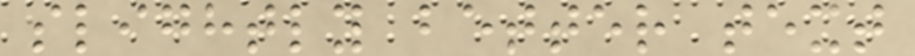slightly better text
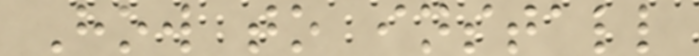How to install
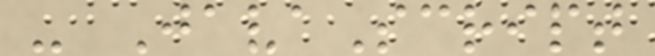- JavaScript
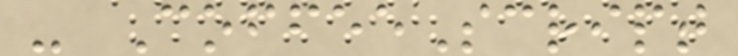- CoffeeScript
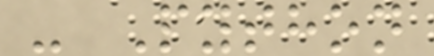- Python
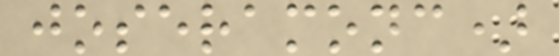joseramonc)
